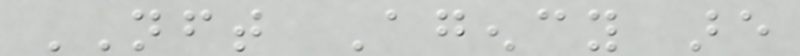NFT Agency are
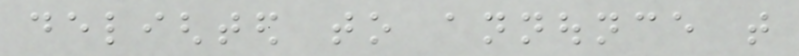delighted to announce that
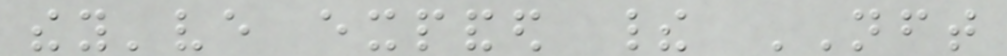they've expanded their NFT
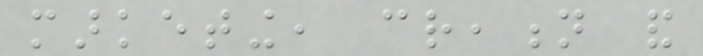marketing, creation and
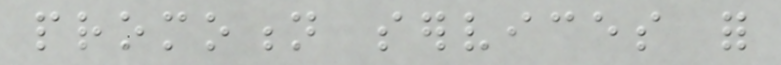promotion services for
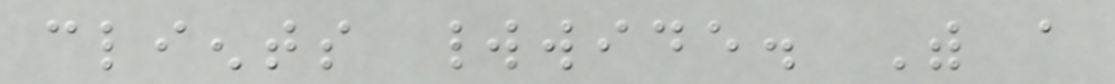clients worldwide. With a
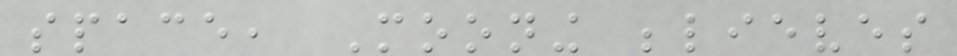space, Mooning believes
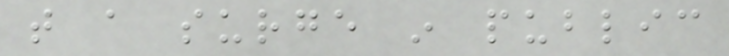that a surge in public
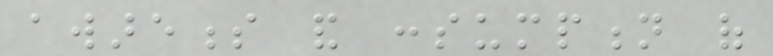awareness and consumption of
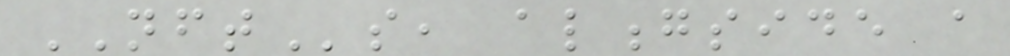NFTs, alongside a
